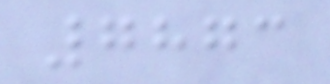7873
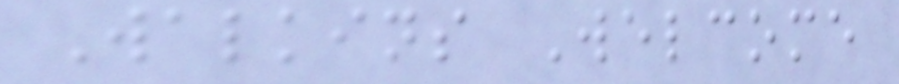Walkins Welcome
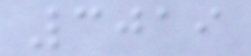3019
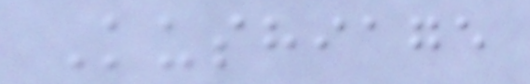Kushiage
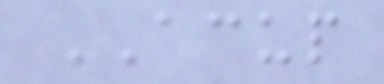ACUP
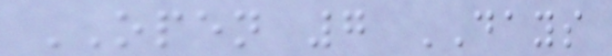OPEN 7 DAYS
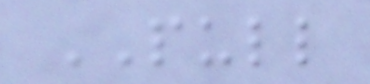PULL
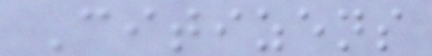Citizens
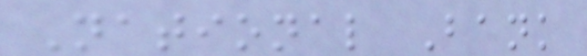National Bank
